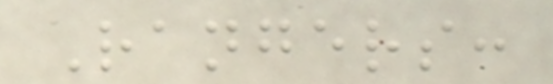Rangers:
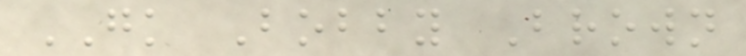GK Bobby Brown
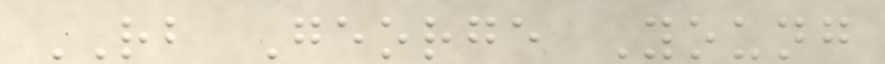RB George Young
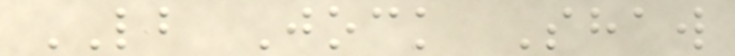LB Jock Shaw
